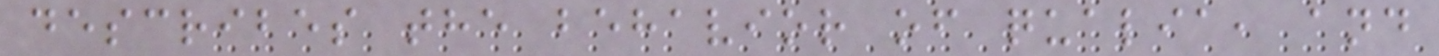describes the behavior of qualia, and
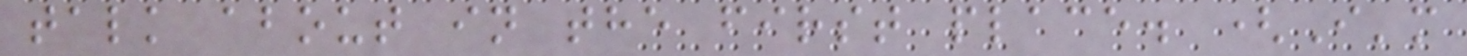talk about in the first place. (I'm
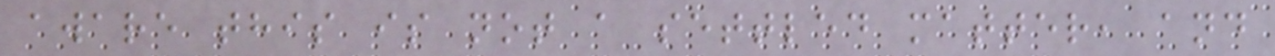aware this is not a settled matter, and
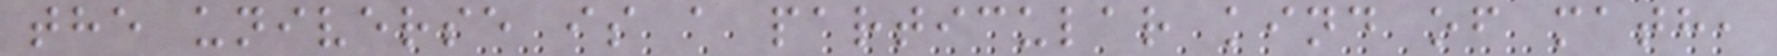the universe is a particular kind of math,
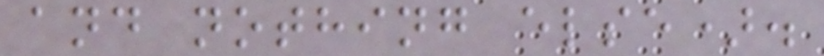and nothing else).
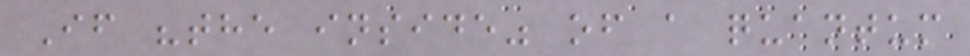If "the inside" of a quantum
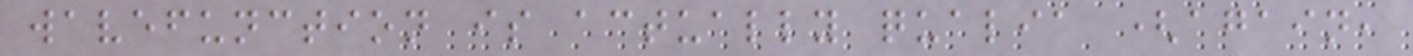wavefunction is actually qualia (again,
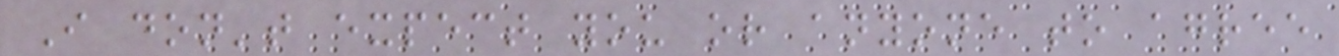I don't expect you or anyone to agree
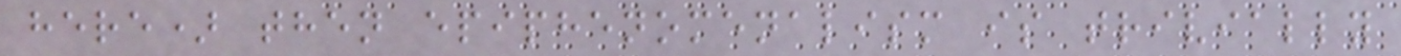here) then epiphenomenalism is trivially
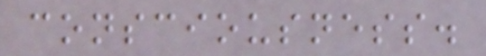consciousness.
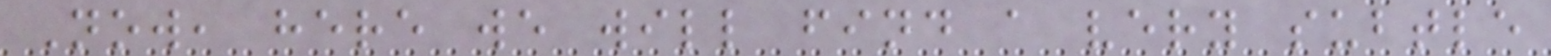Now, here we will find a very subtle
